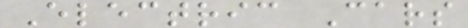Electric Cars
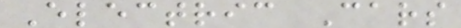Electric Cars
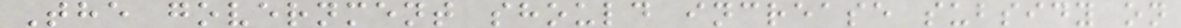The government should increase subsidy on
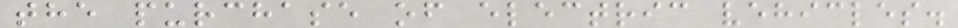the purchase of electric vehicles.
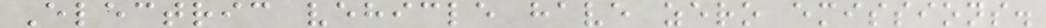Electric vehicle have zero emissions.
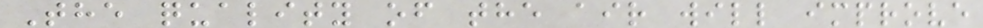The quality of the air will improve
